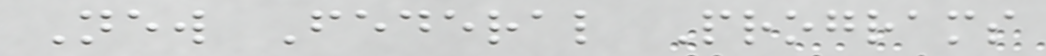New Federal Programs
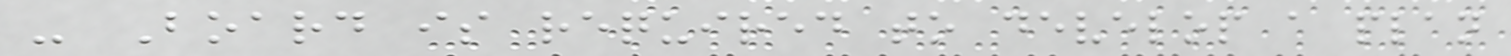- Board is required to develop a plan
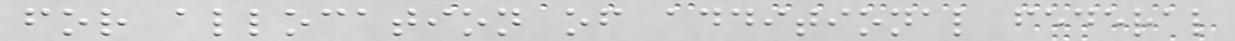for allocation of additional federal
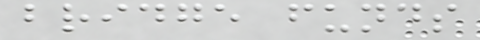bridge funds
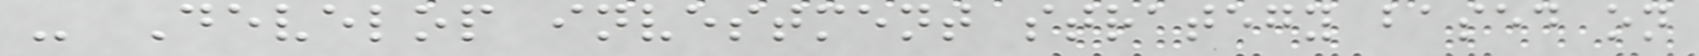- Develop investment strategy based on
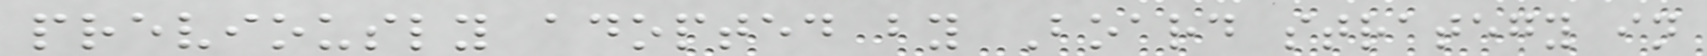previously adopted by Board strategy in
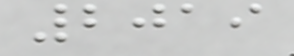2019
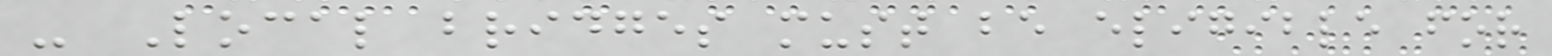- Local bridges must be eligible for
